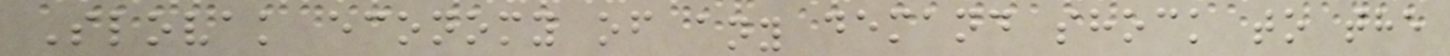Slovak economy of any demand shock to the
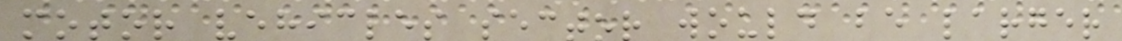motor vehicles sector would be larger
